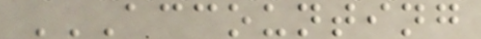ACCOUNTING
